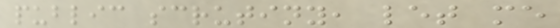public scrutiny, let me
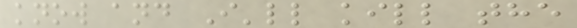know and I'll kill the
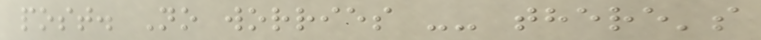post. No worries -- there's
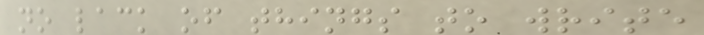no lack of things to write
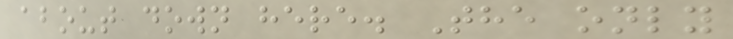about down here. The only
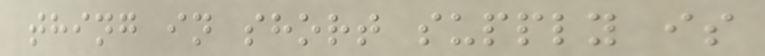thing in short supply is
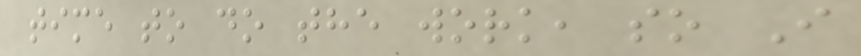time to do the work, so I
